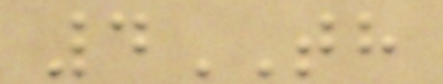4TH
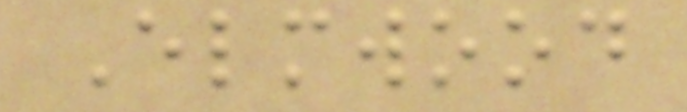Elmwood
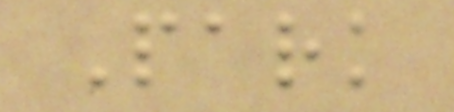Park
